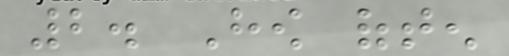2. How often
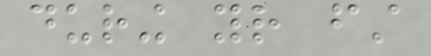during your first
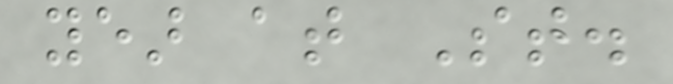year at St.
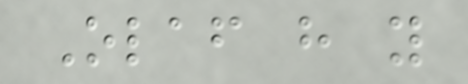Olaf have you
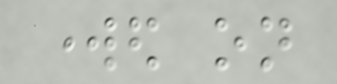worked on
